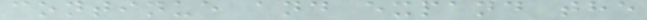continue and expand the
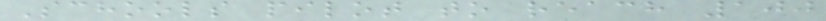Schools pilot to reach 100
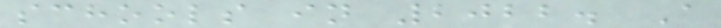schools in 2022. A
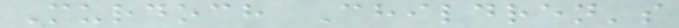Murdoch Children's
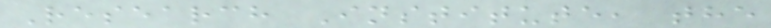Research Institute, the
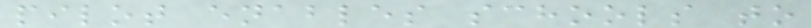pilot enables schools to
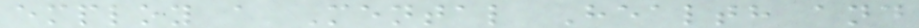employ a Mental Health and
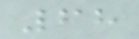68
